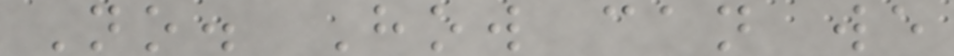No. How can we
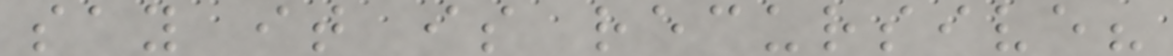say it is recursive?
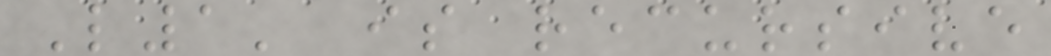L1' is recursive
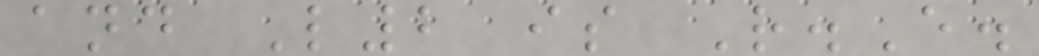and L2 is R.E.
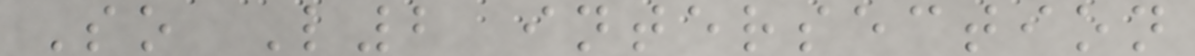So L2 intersection
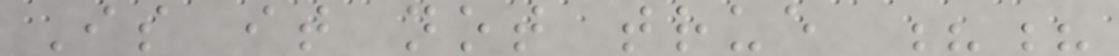Is it not true ??
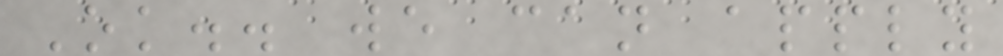Ok.. we can apply
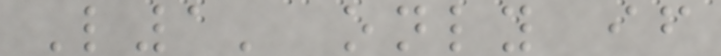L1' only if
